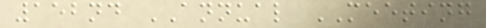152nd ANNUAL MEETING
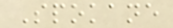Spokane
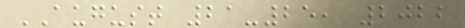AUGUST 21-25, 2022
